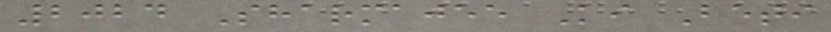2024 Sharmajee Ki Beti
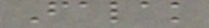Falak
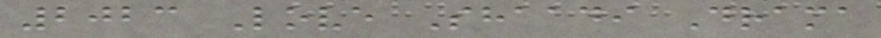2023 Love Shaadi Drama
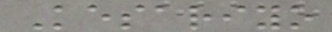Kesariyo
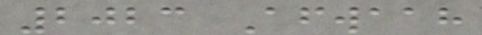2023 Afwaah
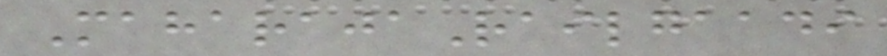MaharajaRailgaadi
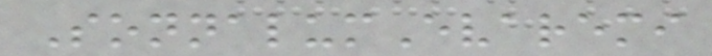SonnalumEvaremi
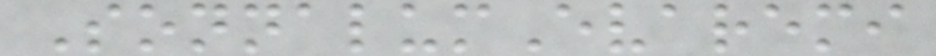SonnalumEvaremi
